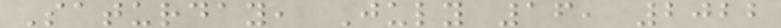Saturday, July 16, 2022
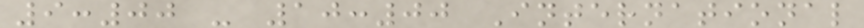9:00 - 10:00 International
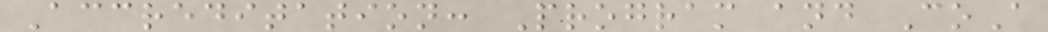Accreditation: Program and CoA
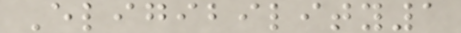Eligibility1
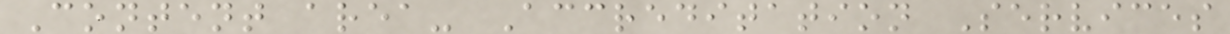Content area- Accreditation Services
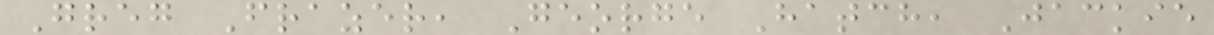Greg Frazer, George Hatch, Jackie
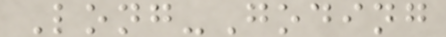Long-Goding
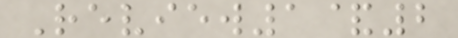Review1&2
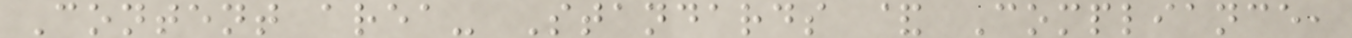Content area- Standards & Compliance,
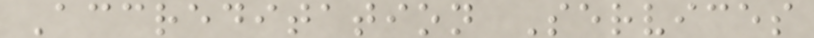Accreditation Services
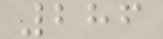286
